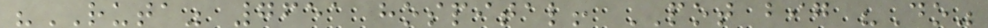"RUTA" 7651 hospital! POT big "Do"
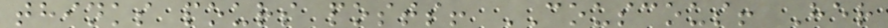thinks pours posts! COUSCOUS! Her
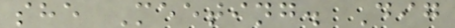she Meeting. Dig
